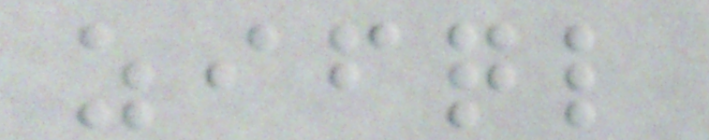zifql
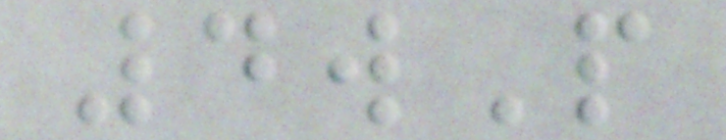4wP
